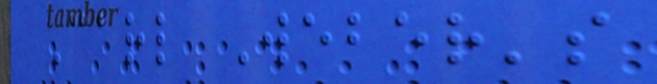Carl Weber's
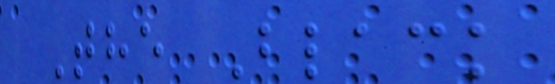The Black
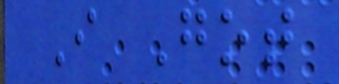I Got
